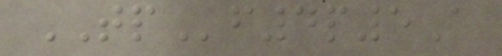TPf4p5A
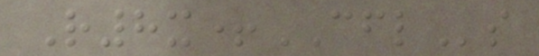R8x+CFLs
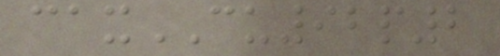caxCU92p2
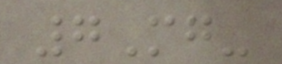7Mg-
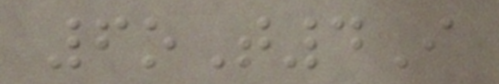6oT4I
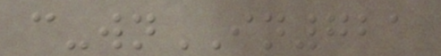c-wnIN721
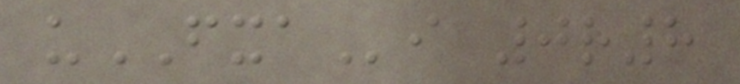uFXAi 0r8
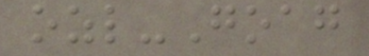ozl-Goag
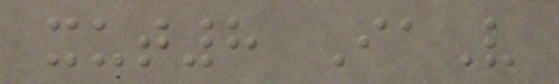xut8 IaV
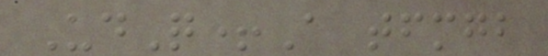UdQ+A tfmgb
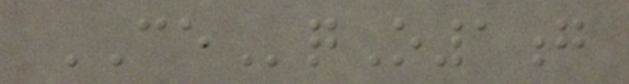CEqO1g
